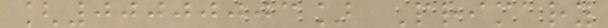[00000003] Primary
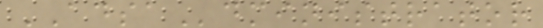ADSAdministrator
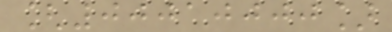[00010000]
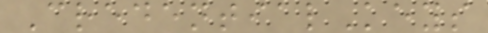CredentialKeys
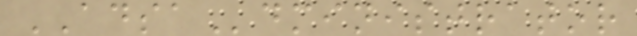ADSAdministrator
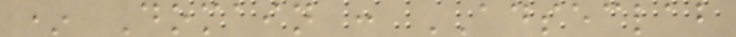* Domain : ADSECLAB
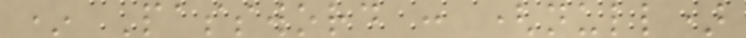* Password : (null)
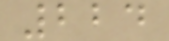224
